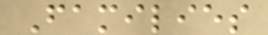Families
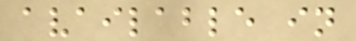available in
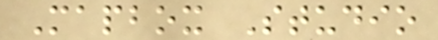Mapbox Studio
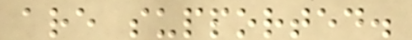are supported.
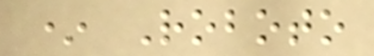* Roboto
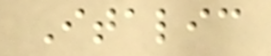Italic
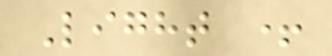Light +
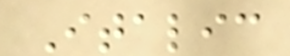Italic
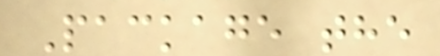Package the
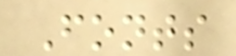Fonts
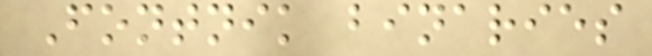Fontnik binaries
